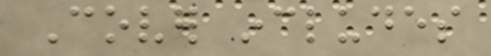Cover includes
